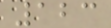123
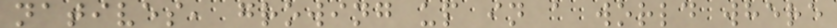natives, growing up in a world where
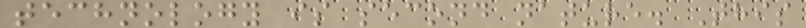technology is second nature. This
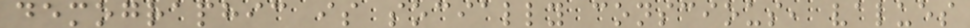demographic is socially conscious, values
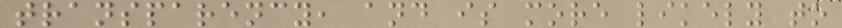transparency, and is more likely to
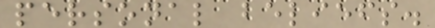personal beliefs.
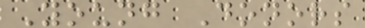Young Donors
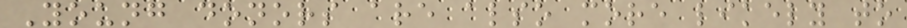Young donors are also more likely to
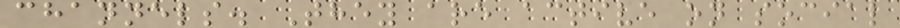channels. They are active on social
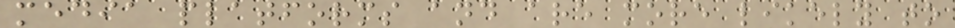media platforms and are more likely to
